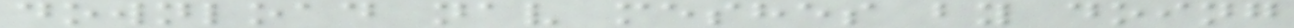download nav meshes by doing
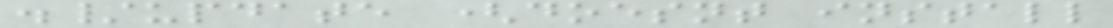./update (doesnt install
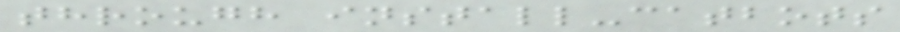through install-catbots
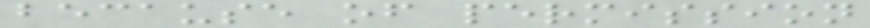because of permission
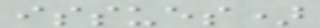issues)
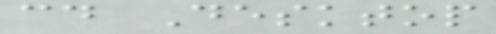cd Desktop
